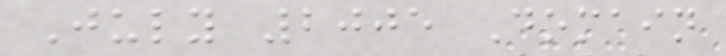July 2005 Domain
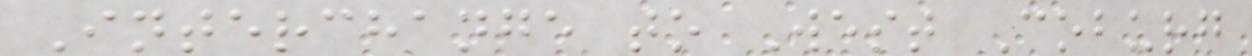Interchange to West Coburg
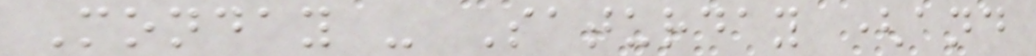Monday - Saturday (and
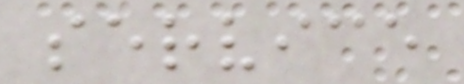service
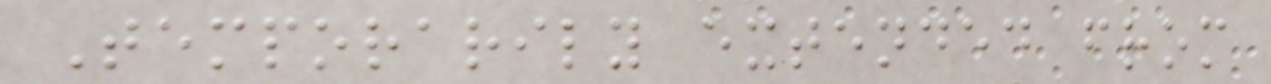Temporarily extended from
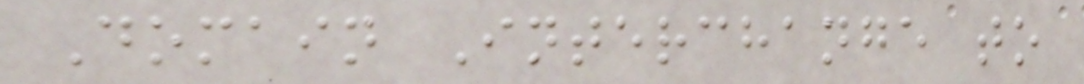Domain Interchange to
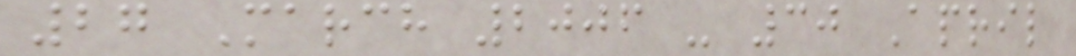27 March 2006 - 30 April
